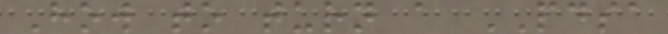How to turn a PDSA
